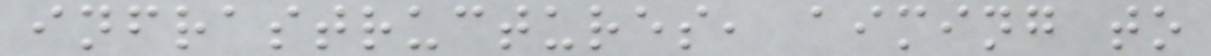infrastructures, aiming to
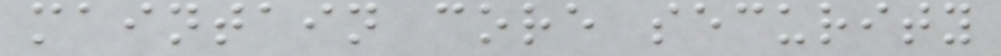maintain core security
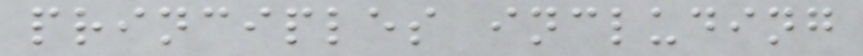principles including
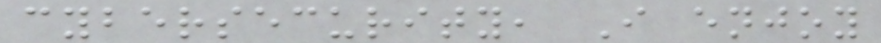cybersecurity, I enjoy
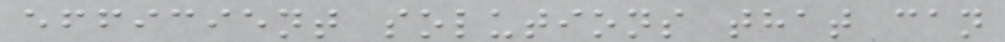efficient solutions that can
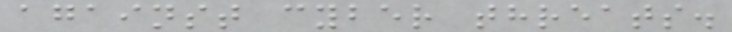against cyber threats.
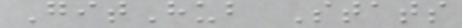GitHub Stats
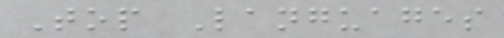Top Languages
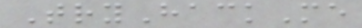TryHackMe
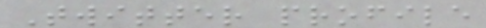Twitter profile
